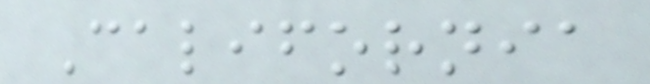California
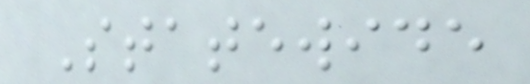Statewide
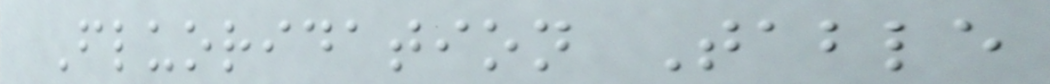Fluoridation Table
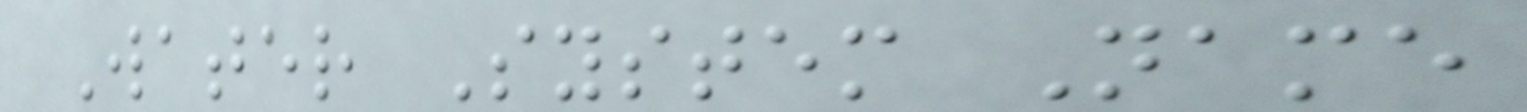Water System Name
